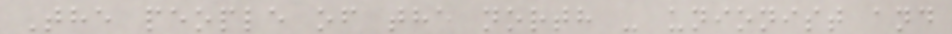The people of the north - unionist and
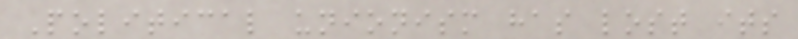Political unionism has lost its
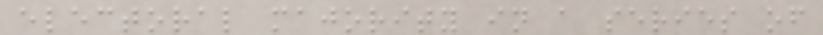electoral majority in a series of
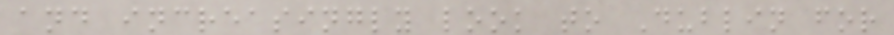and increasingly look to Dublin for
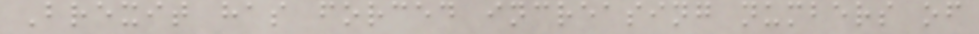Brexit has forced increasing numbers of
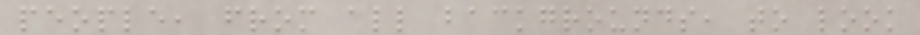people, from all backgrounds, to look
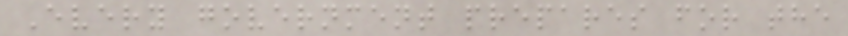Every government prepares for the
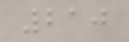210
